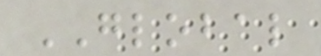GLOBAL
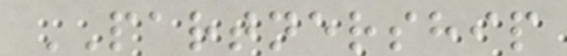PARTNERSHIP
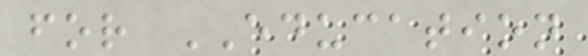for EDUCATION
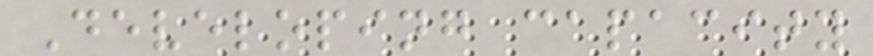Developing capacity
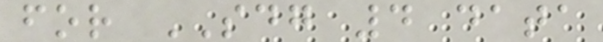for SDG 4 data
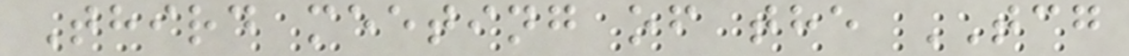Third meeting of the TCG
